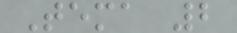Tema 2
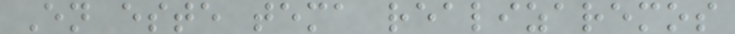En este tema realizaremos
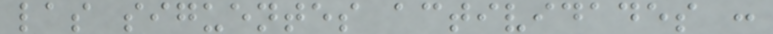las siguentes actividades :
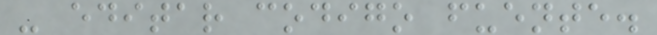- editar codigo fuente.
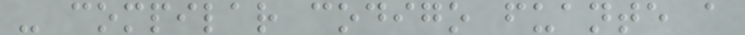- compilar codigo fuante a
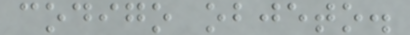codigo objeto.
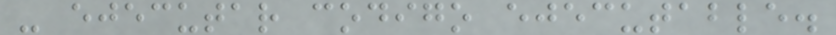- ejecutar codigo ejecutable.
